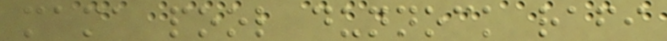mama pool dunnock rafi
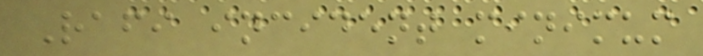Rafi incident minimum
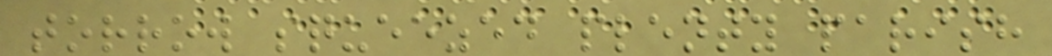torrow squeezed plenty parish
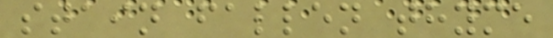stain fallen thyme
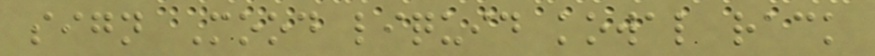sign Mood liquid kowal rack
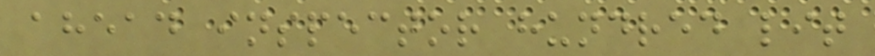ahead inspector hundred lit
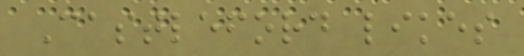Castleford likes
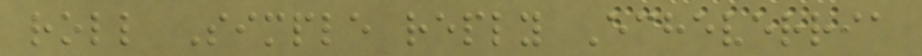roll Simple reply Echeverria
